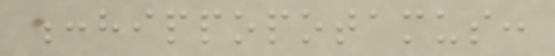:hippopotamus:
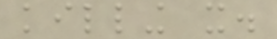killing it.
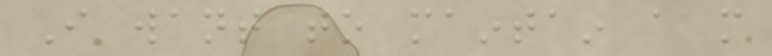I want to maintain a more
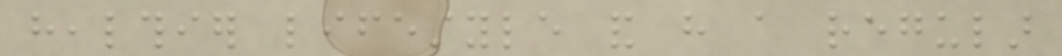healthier lifestyle and have a regular
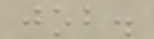job.
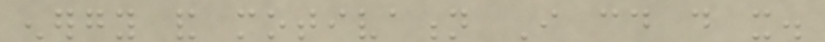energy and motivation I could do it.
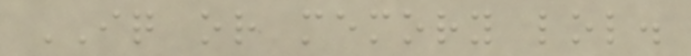IQ or memory lol.
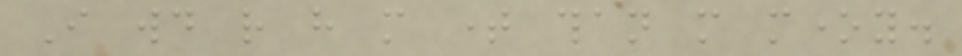I would rather have more time than more money.
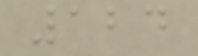124
